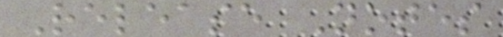Release Notes
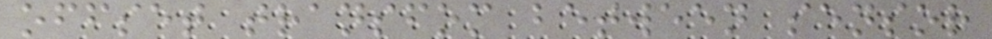offset transfom between sensor
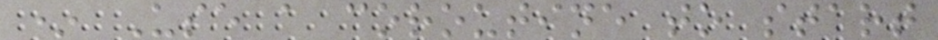* Use a coroutine to start
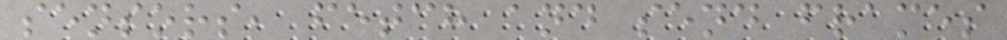sensors, fetch and send frames
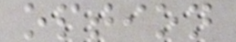option
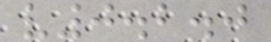v0.2.0
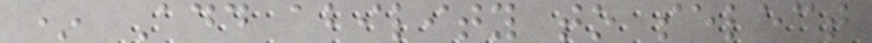* Add ability to select
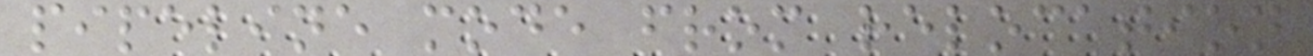pipeline mode from relocation
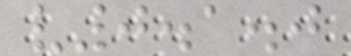v0.1.0
